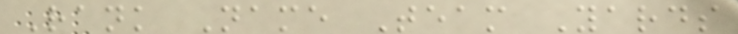Rank Name Team Yards
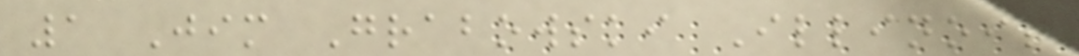1 Jim Grabowski Illinois
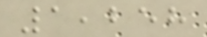1,258
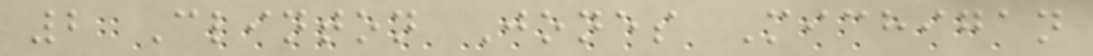2 Clinton Jones Michigan
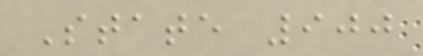State 900
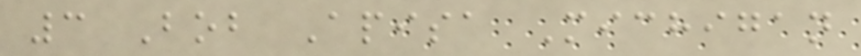3 Bob Apisa Michigan
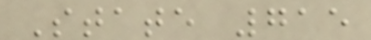State 715
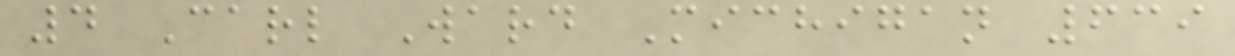4 Carl Ward Michigan 639
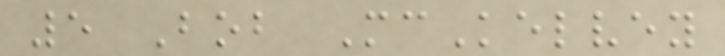5 Bob McKelvey
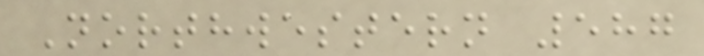Northwestern 587
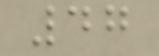47
